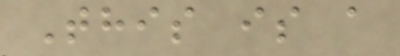This is a
